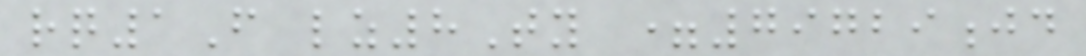rq1F lz8Ty =79729jd
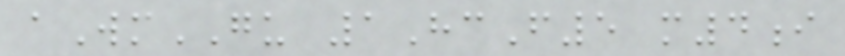aWmGU 1HcF5 m4i
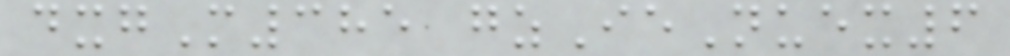dxgM385 gzIeNuex6
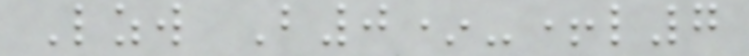Lzw B0*-+l7
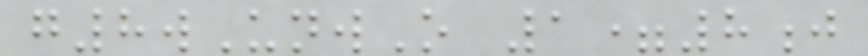g8wUnwO 1=8j
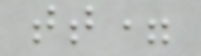tt=
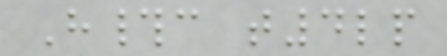H#c t4lp
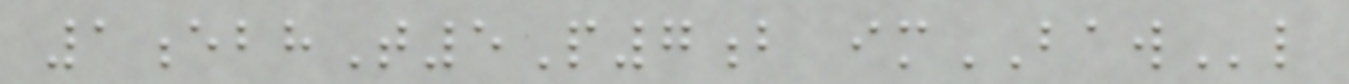1ebhT5P7b imBAWl
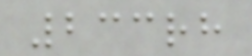233rh
